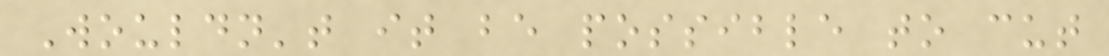Wouldn't it be possible to cut
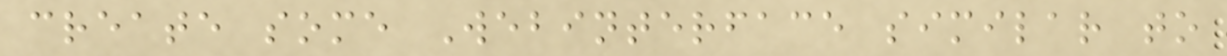create some Webinterface similar to
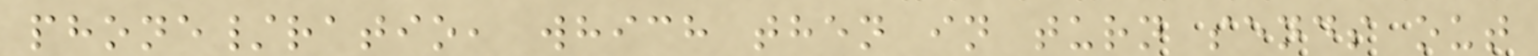phone/ratio, which then in turn sends out
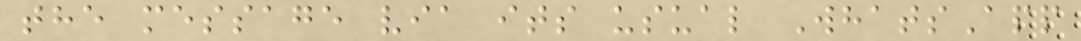the message via its usual WhatsApp
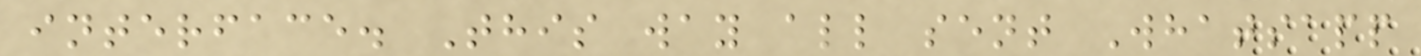interface. This way all sent Whatsapp
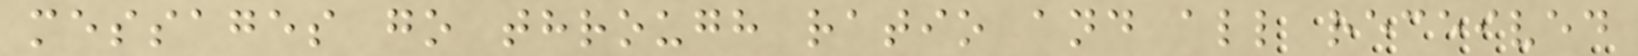messages go through ratio and all received
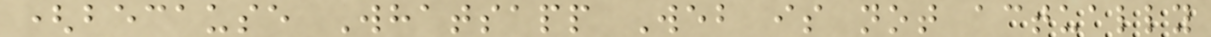(because Whatsapp Web is not actually
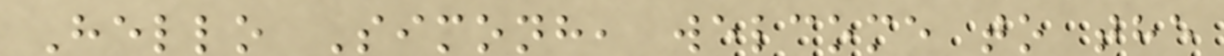Hello Simonh, welcome to the
